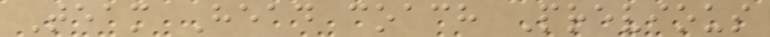Team Head coach Previous
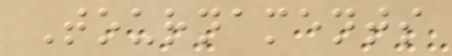Tournaments
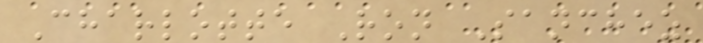Charlotte Ron Sanchez
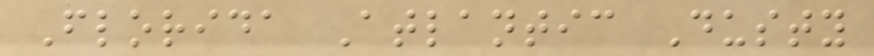Florida Atlantic Dusty
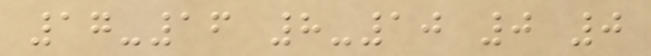17-16 8-10 0 0
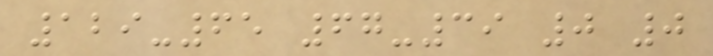129-65 67-39 0 0
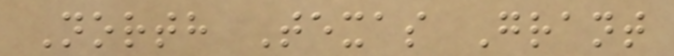North Texas Grant
